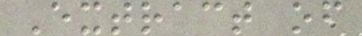Extract of
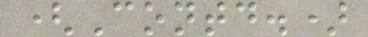(Contd.)
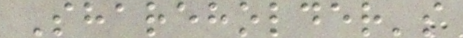Shareholder's
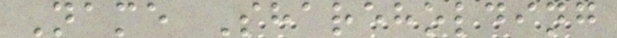Name Shareholding
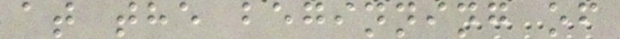at the beginning of
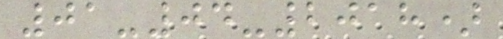01-04-2018)
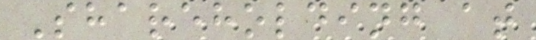Shareholding at
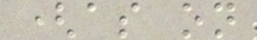(as on
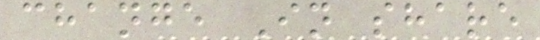change In share
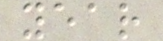year
